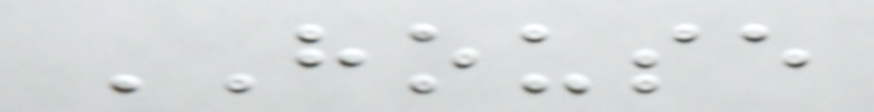HOUSE
